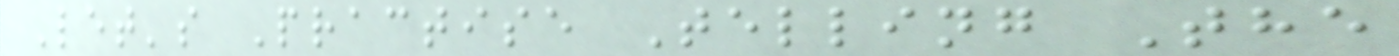Let's Practise Telling The
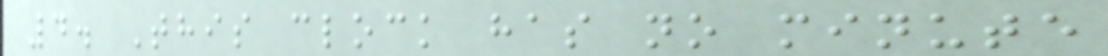4. This clock has no minute
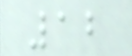12
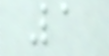1
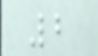2
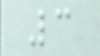3
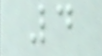4
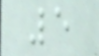5
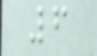6
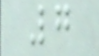7
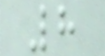8
